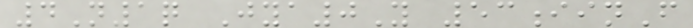4N1q Jya0Y 53iinF
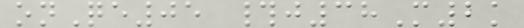onQe05 #j38M2k
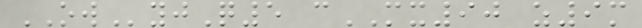OWyjQ5 cMX90 z9m
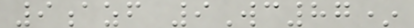9azf 9Wc87*
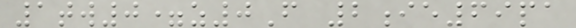1tw0=z0F 2ie69pa
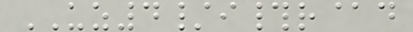UZ4/i#r@d
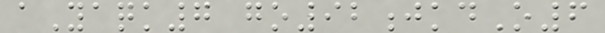aYaqk7 go92jkdO6
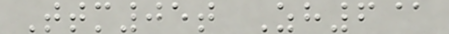Ttm05t Zh6@
